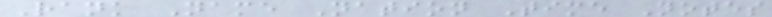Rank Name Nation Time Notes
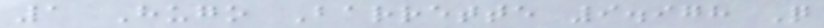1 Hugo Barrette 9.978 Q
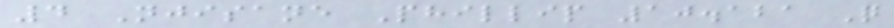4 Njisane Phillip 10.121 Q
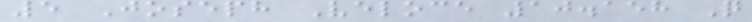5 Joseph Veloce 10.158 Q
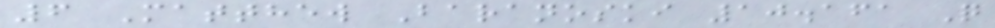6 Matthew Baranoski 10.161 Q
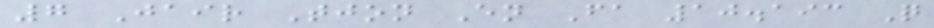7 Jair Tjon En Fa 10.193 Q
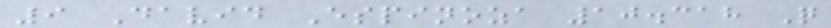9 David Espinoza 10.318 Q
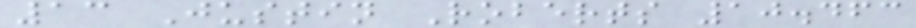13 Justin Roberts 10.463
